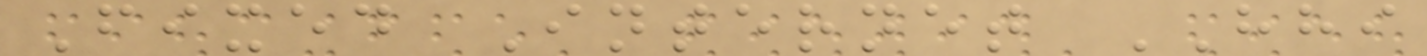Fixed Internet HHI
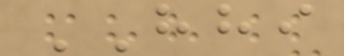HHI
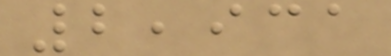2,931
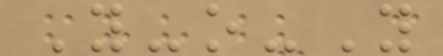Y-o-Y
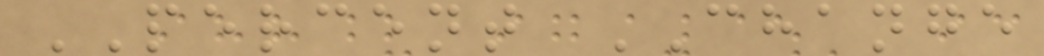PERCENT CHANGE
